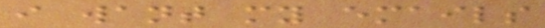i want my emails
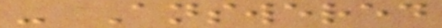- Answered
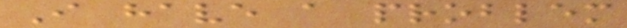I have a problem
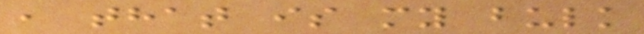, that is my bulk
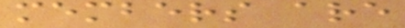members are
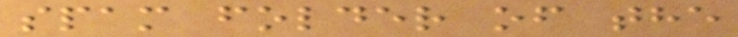spam folder of the
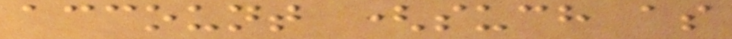account (such as
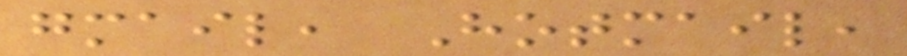gmail, Hotmail,
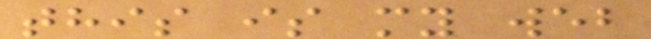this is my web
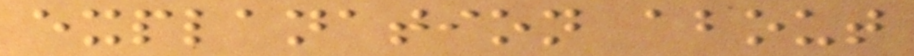explanation about
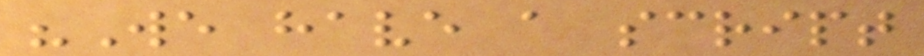"We have a script
